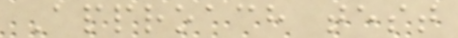Approach test
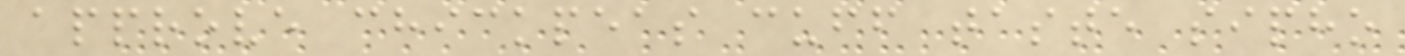approve chickpeas cuff taste sipho
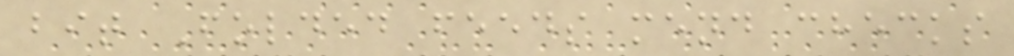bit Folded feeds mend checks
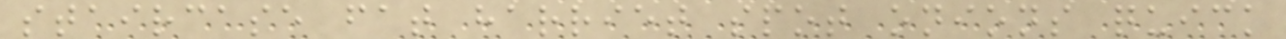staircase fat harriet spot onions quick
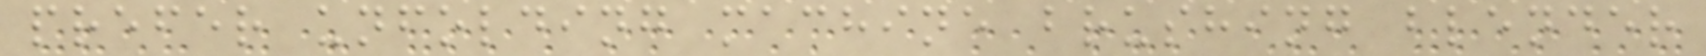prefer unfolding machine brushing blender
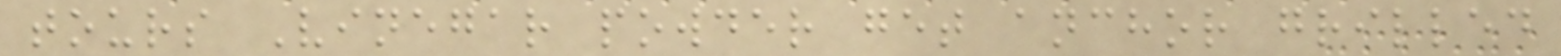tours Vinegar powder get anchor grilled
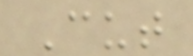Cut
